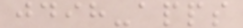jdih-apps
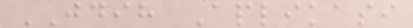JDIH Aplikasi
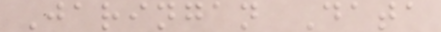Jaringan Data
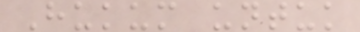Hukum untuk
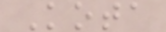Kota
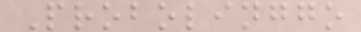Probolinggo
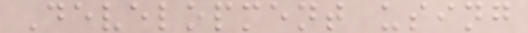Development using
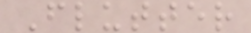Flutter
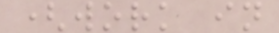(work in
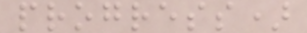progress)
